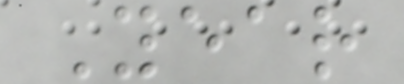Year
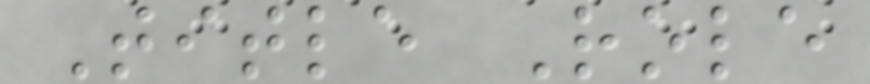Title Role
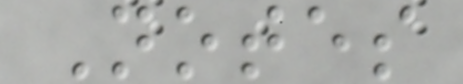Notes
